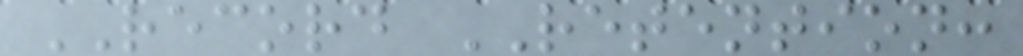RECORD RETENTION:
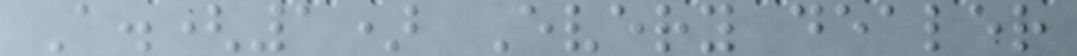A.(1) Every dealer
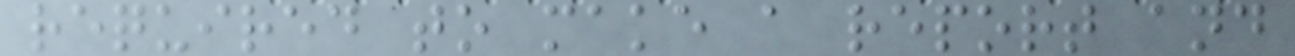required to make a report and
